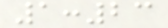1:23
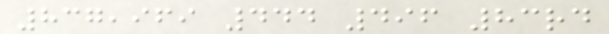837,969 444 496 83rd
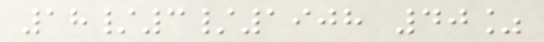18/3/1908 40%
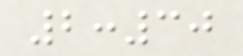2:30
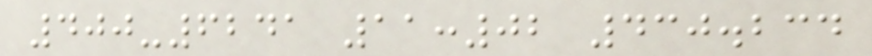400-6241 11:02 430.234
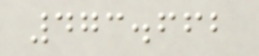473.662
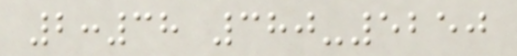2:38 380-5250
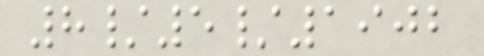8/5/1902
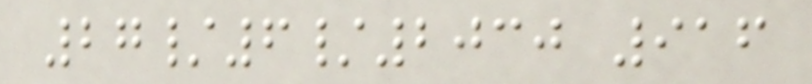27/6/2030 916
